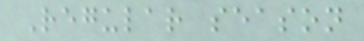Regular season
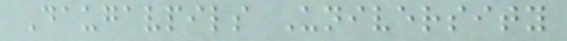Daugavpils University
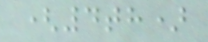(4th)
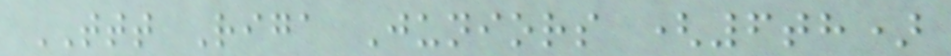TTT Riga Juniors (6th)
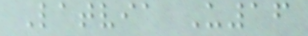Latvia U16
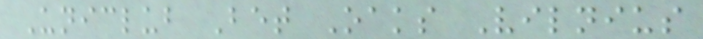Uniclub Bet Oaks Vilnius
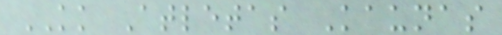KK Atletas Kaunas
